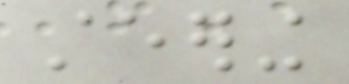steering
